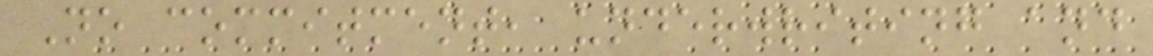No commitment, underwriting and
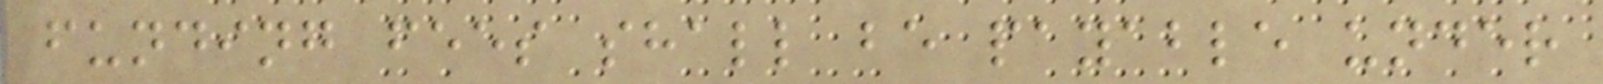funding fees shall be payable under
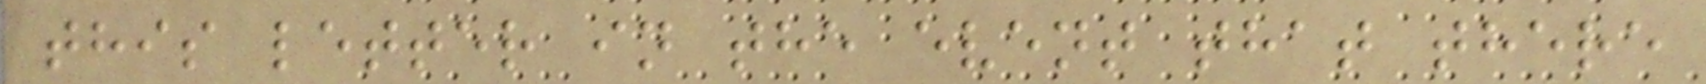this letter in the event that there
